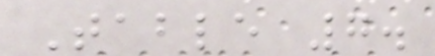Table 7.
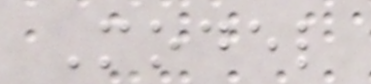Model
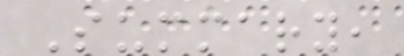Summary,
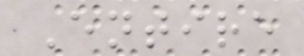Entire
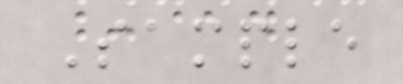Sample
